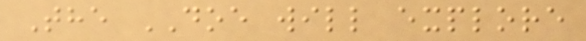The DOE will explore
